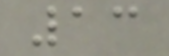13
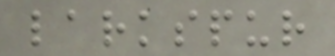larkspur
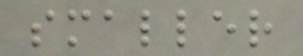smaller
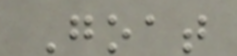Goat
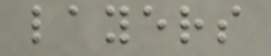layers
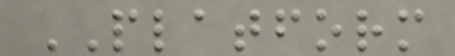PLATFORM
